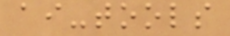ai-tools
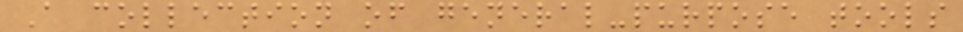A collection of general-purpose tools
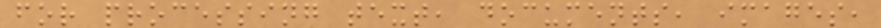for processing text, documents, images,
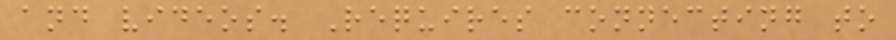and videos. Requires connecting to
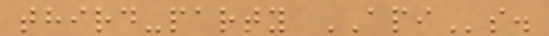third-party APIs.
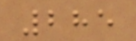285
